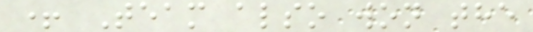+ Team also won the
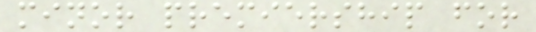minor premiership for
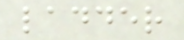ladder
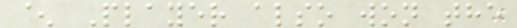^ Player also won the
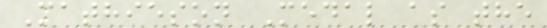Mathieson Medal as the
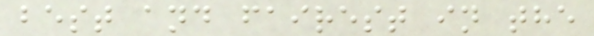best and fairest in the
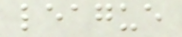league
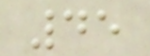45
